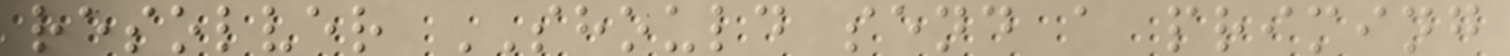resolver SHOULD send a priming
